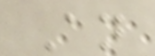An
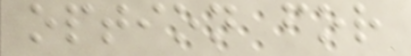option for
